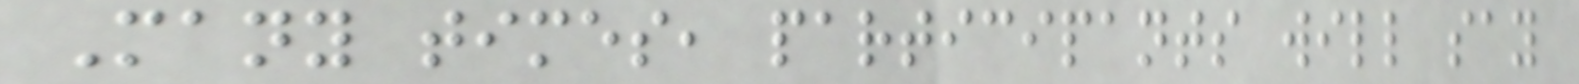Many times, participants will say
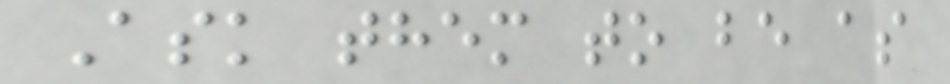Ask them to be as
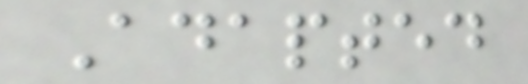Adapted
